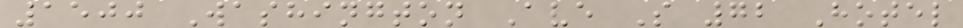1500 Washington Ave S 72 Hotel
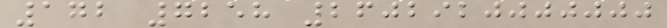172 7258 2602920000000
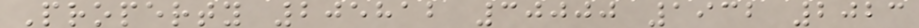Property 205812 30000 1932 2023
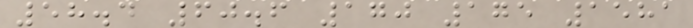58.4 60.6 170 175 1581
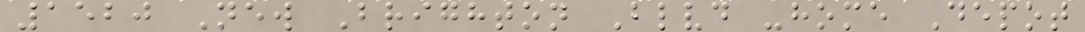1520 New Brighton Blvd -home Depot
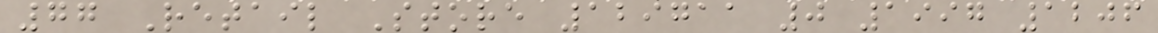77 Retail Store 129711 0 1997 1206
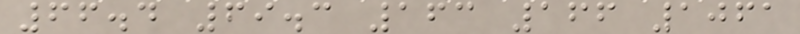66.4 69.3 163 166 1061
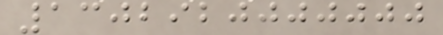1302920000000
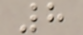8
